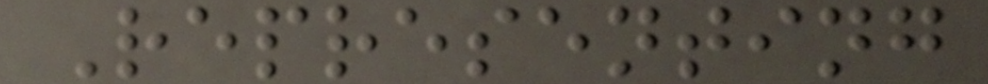Representing
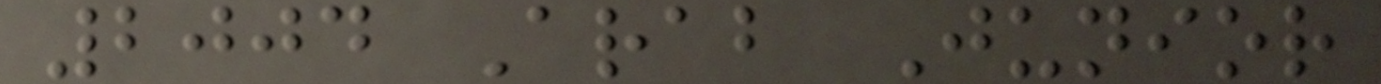2004 Arab Junior
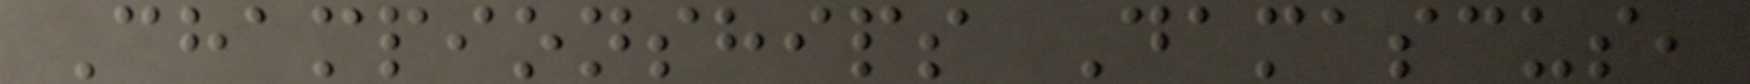Championships Damascus,
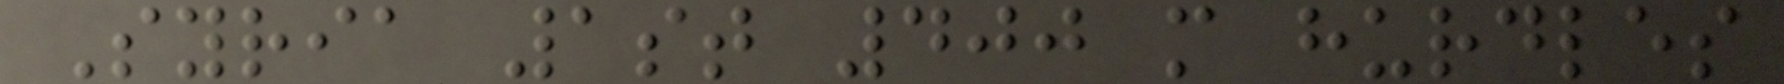Syria 1st 400 m hurdles
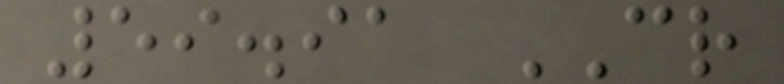59.91 CR
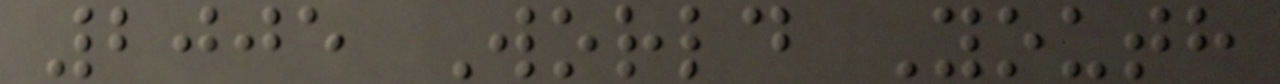2005 World Youth
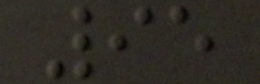95
